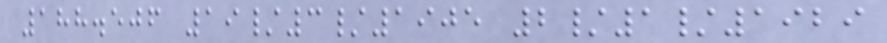188.506 19/3/1905 2/1/1929
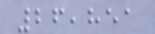26,851
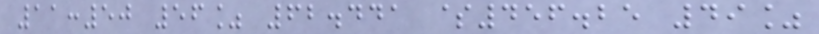11:50 56% 62.441 $456.25 49%
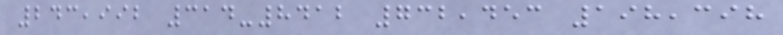243,992 314-8412 732,453 198,398
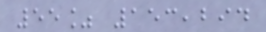55% 153,294
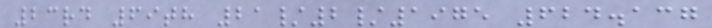23rd 69th 21/2/1975 624.137
